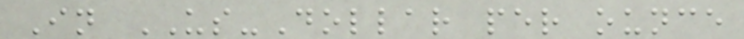In US-Dollar per ounce
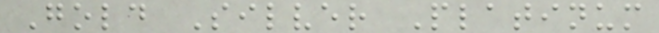Gold Silver Platinum
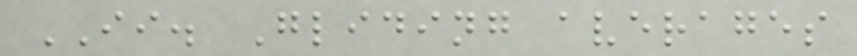II. Gliding averages
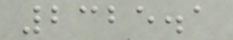2325.1
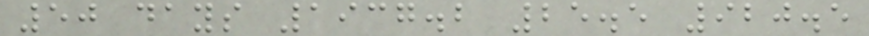50 days 1937.2 25.5 920.5
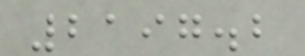2197.2
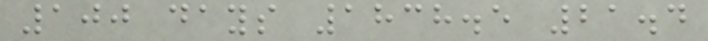100 days 1838.5 21.4
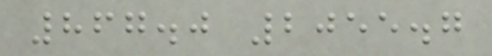867.0 2055.7
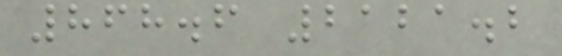868.6 2121.2
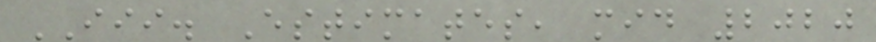III. Estimates, mid 2020
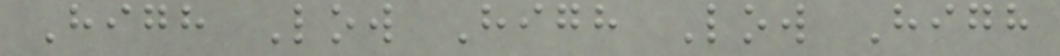High Low High Low High
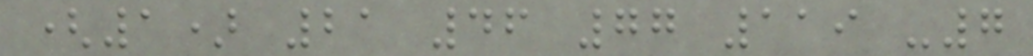(1) 21 46 77 119 -7
